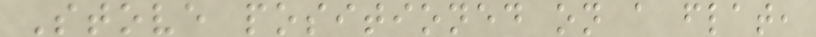Stove positioned on a flat,
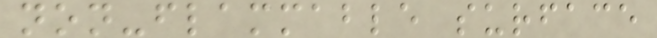non-flammable surface
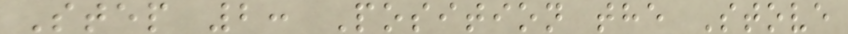Step 2: Position the Stove
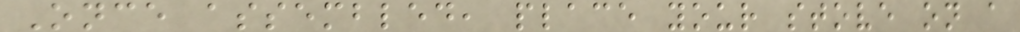Once assembled, place your stove on a
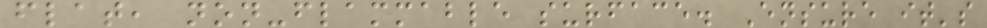flat, non-flammable surface. Ensure it's
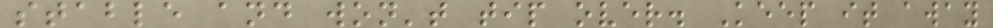stable and won't tip over. Keep it away
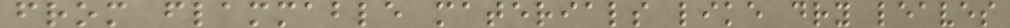from flammable materials like dry leaves
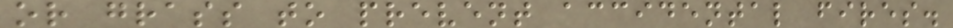or grass to prevent accidental fires.
